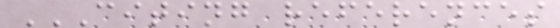CITING REFERENCES
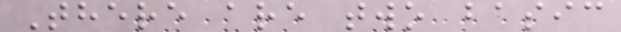There are two basic
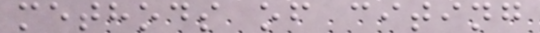methods of citing
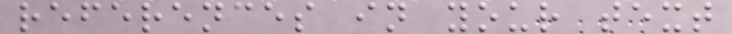references in your text
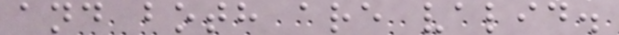and both are valid.
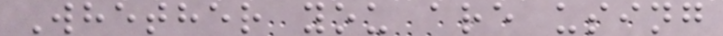Whether you are using
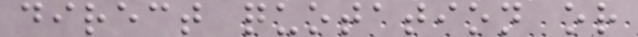direct quotation or
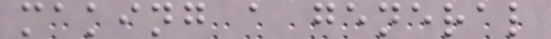making a general
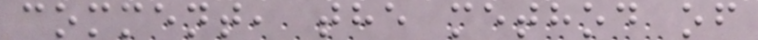comment, the method of
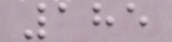185
